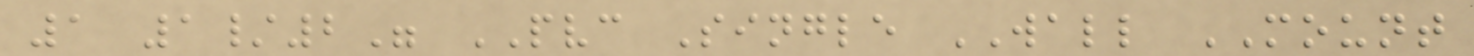1 1/2" PVC Single WALL MOUNT
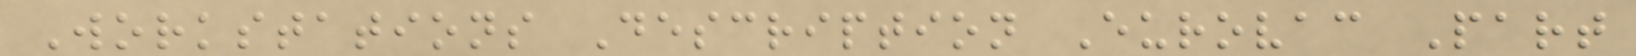Workstations Description Eurovac Part
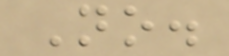No.
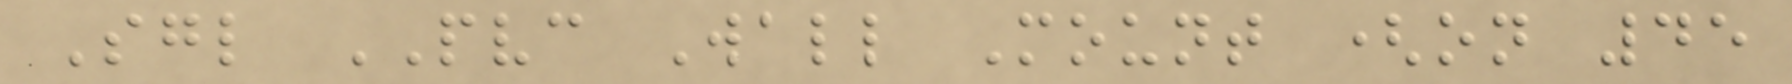Sgl PVC Wall Mount (on 45
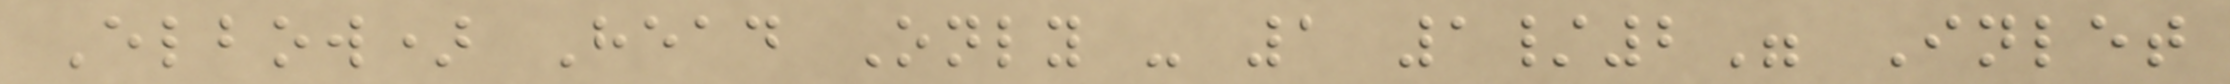Elbow) Head Only - 1 1/2" Inlet
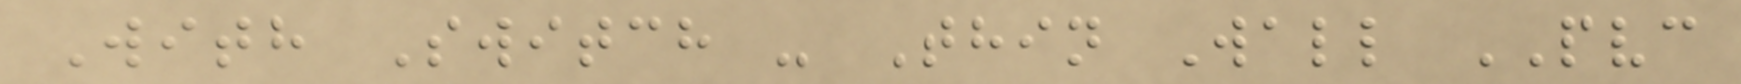With Switch - Thin Wall PVC
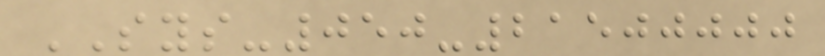SYS-050-21500000
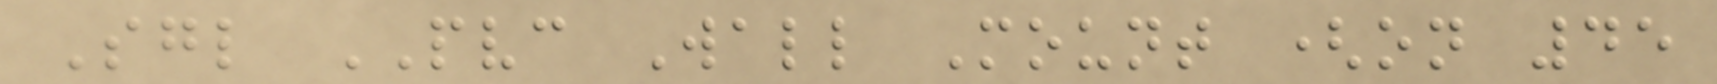Sgl PVC Wall Mount (on 45
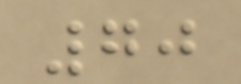70
